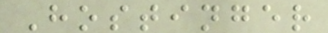Hostinger
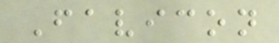Favicon
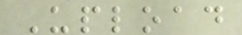Upload
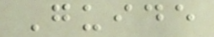Guide
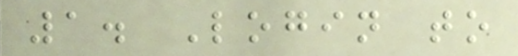1. Login to
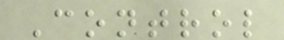Control
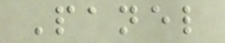Panel
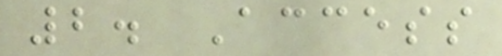2. Access
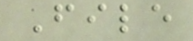File
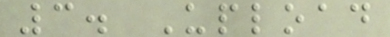3. Upload
